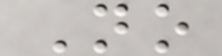No
